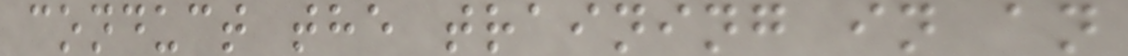conduct the training in an
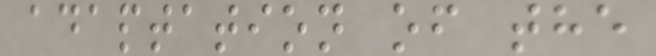adaptation of the
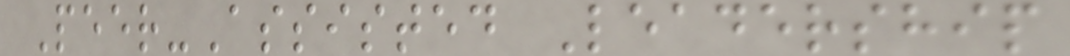Peer-Assisted Leadership
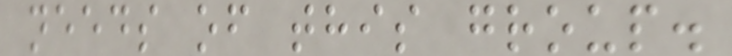needs of this group.
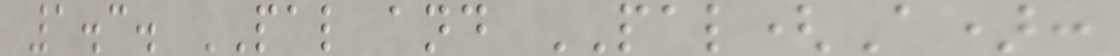1.3. PAL and PAL(A):
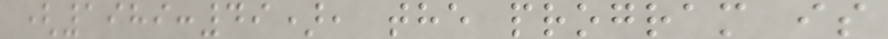(1989:49), the program is
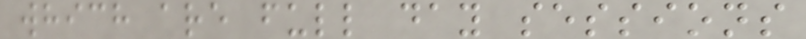which are full day sessions
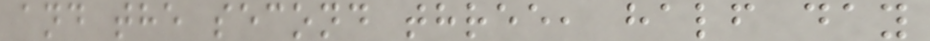and the second three, half day
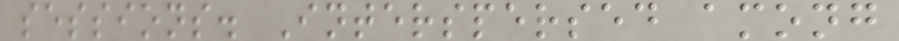sessions. Interspersed among
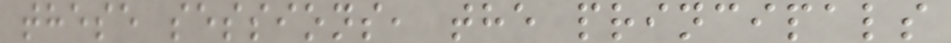these sessions, the principals
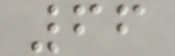66
